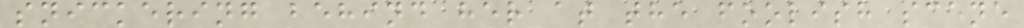snickering behind her at the foolish scene
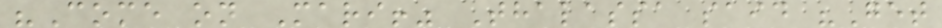"Come on Mari!" Thalassa said "Get
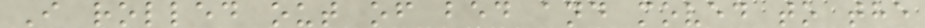I rolled out of bed and moved to the
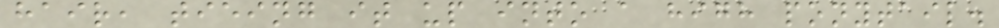hair, tieing it up into a high ponytail.
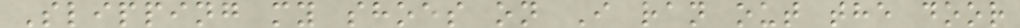Slipping my shoes on I ran out the door
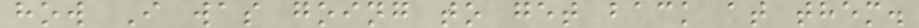how I was going to get back at them.
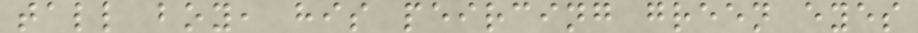tall boy, his peircing green eyes
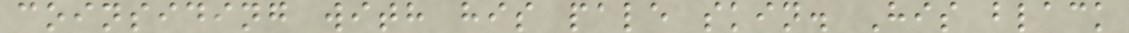coinsiding with his pale skin. His black
